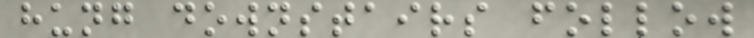hung downstairs follow
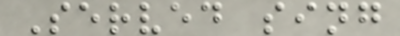Served sing
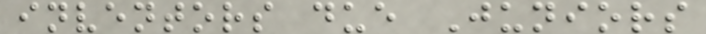inventors due Juniors
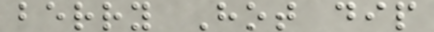berry Hot dip
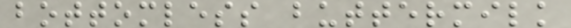bottomless buttermilk
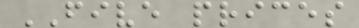FIVE prices
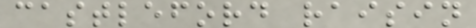castleford raisin
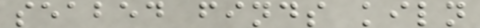seabed finds kiln
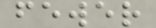fewer
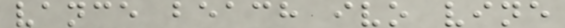vance beach ivo vine
